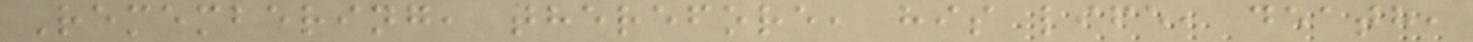Remembering, therefore, his life, death,
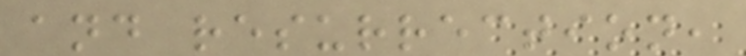and resurrection,
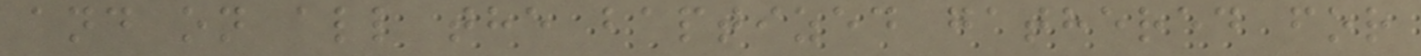and on all the baptized gathered for
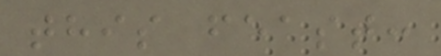this feast:
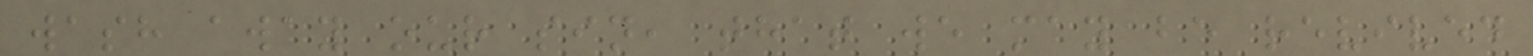wash away our sin, that we may be revived
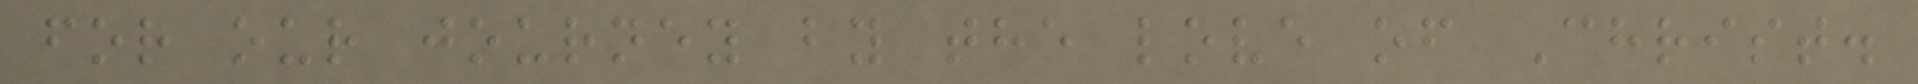for our journey by the love of Christ.
